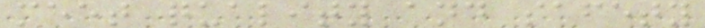meet quality and safety
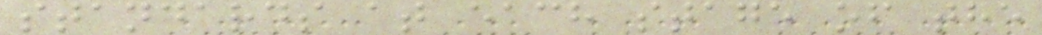standards at each stage of the
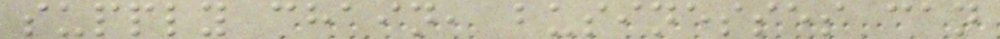supply chain, businesses can
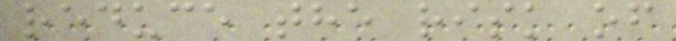reduce the risk of
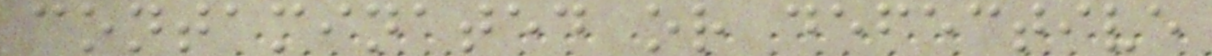contaminated or defective
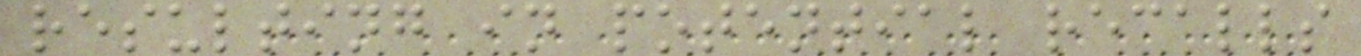resulting in potential recalls
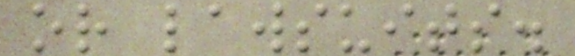or lawsuits.
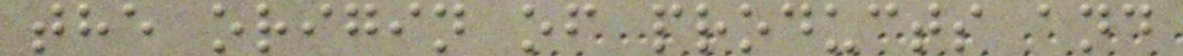the origin of products and
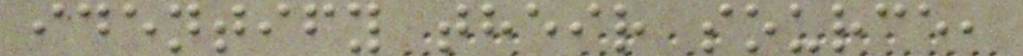identify their source,
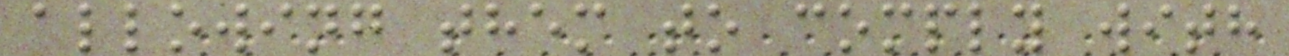allowing them to comply with
